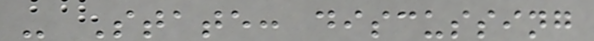- State: discussing
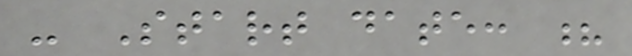- Start date: ?
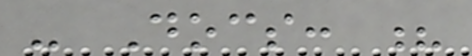- Docs: ?
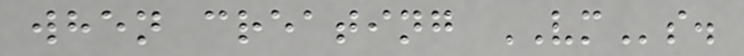when creating VMs.
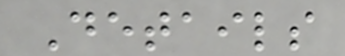Details
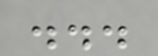...
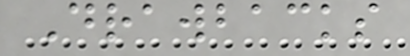Drawbacks
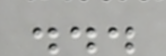...
